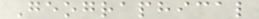Geographical
